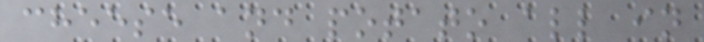cheese and potato all in
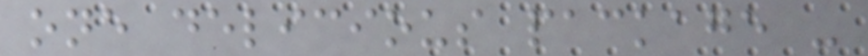one delicious package -
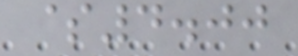$4.00
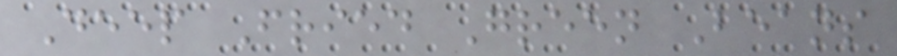Deep Fried Green Beans
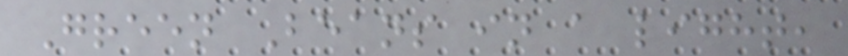Green Beans in a light,
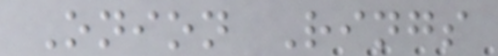Onion Rings
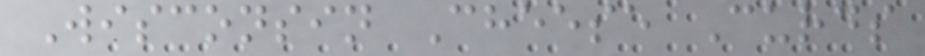Wisconsin Cheese Curds
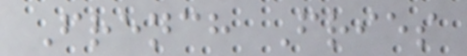French Fries
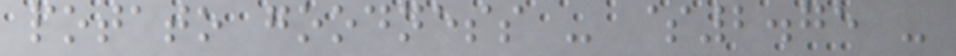potato goodness - $2.75 -
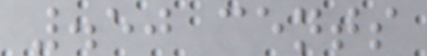.50 cents
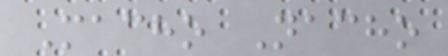Macho Nacho
